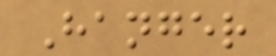Hanger
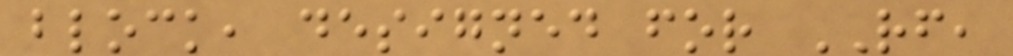block, designed for RF,
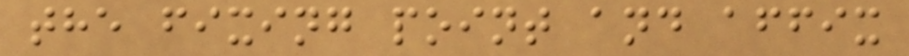the fixing point and affix
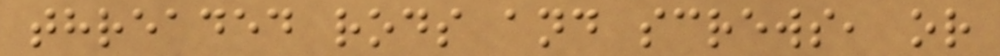threaded rods and screws, or
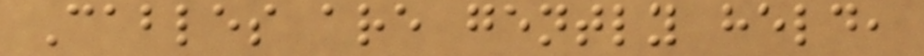Cables are gently held,
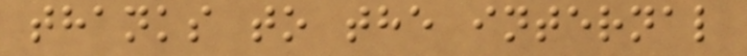thanks to the internal
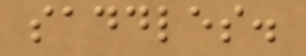saddles.
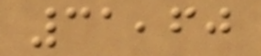31,60
